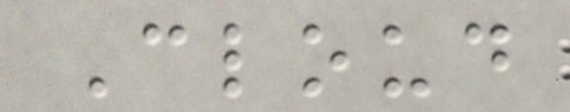Cloud
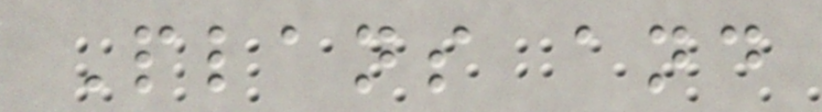Plans and
